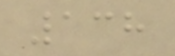138
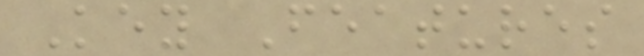Key Features
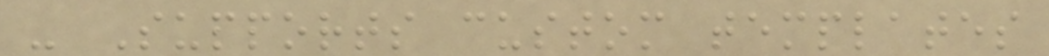- Supports custom templates
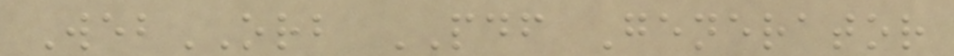WebORB PDF Generator
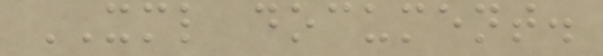XML document.
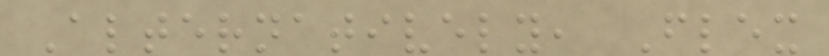Alternatively, Flex
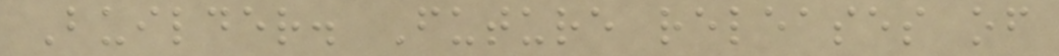Builder. Future releases of
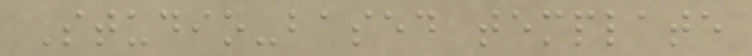Studio-based template
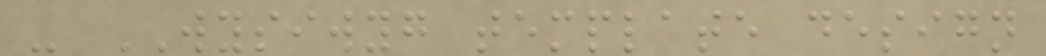- WYSIWYG template design
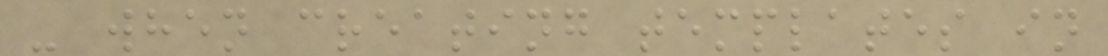- when creating templates in
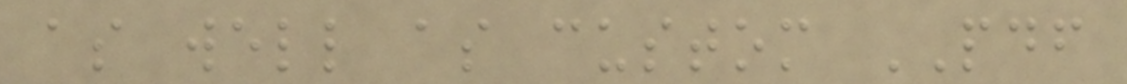as well as custom PDF
